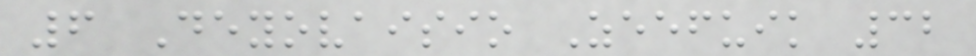6 Deyovaisio Zeefuik 32
